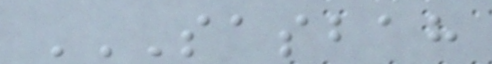SASBAH
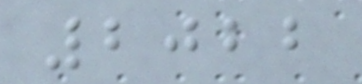2022
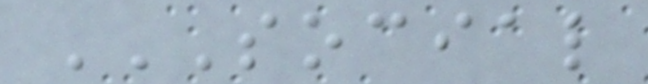SOCIAL
